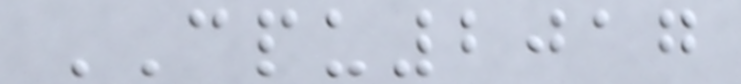CPU2017
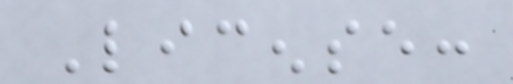License:
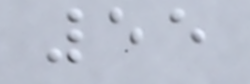55
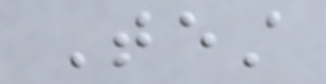Test
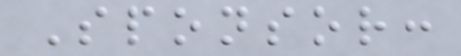Sponsor:
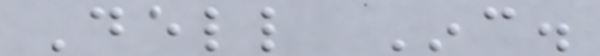Dell Inc.
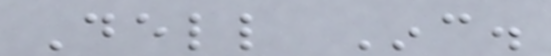Dell Inc.
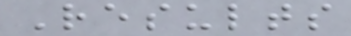Results
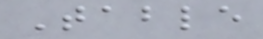Table
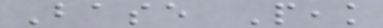Base Peak
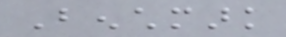Benchmark
